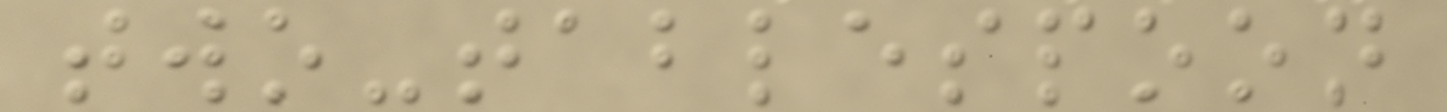two-tablespoon
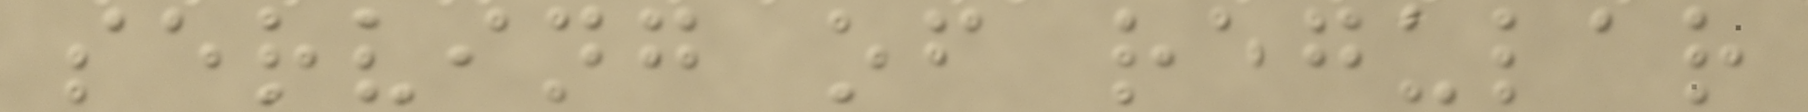serving of regular
